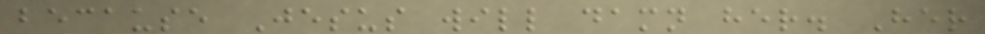because Jesus will damn her. Her
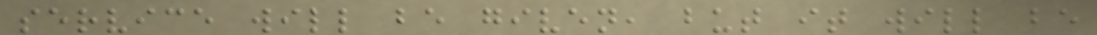service will be given, but it will be
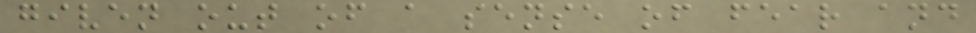given out of a sense of fear and
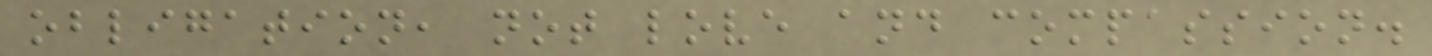obligation, not love and compassion.
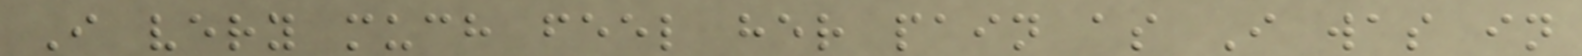I very much feel her pain as I was in
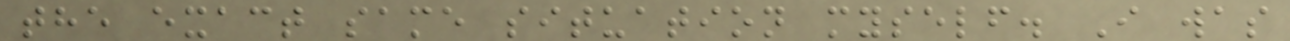the exact same situation myself. I was
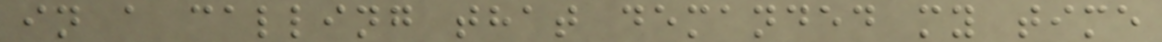in a calling that demanded my time
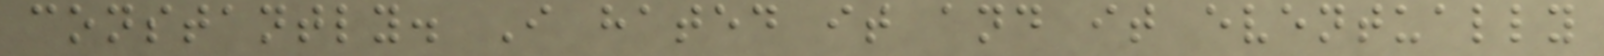constantly. I hated it and it eventually
